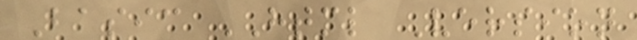Basic HTML Version
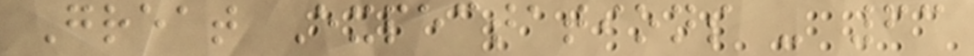Great Expectations - 63
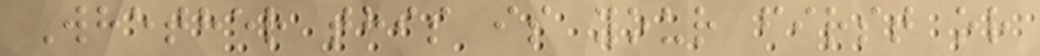Whether this is your first or
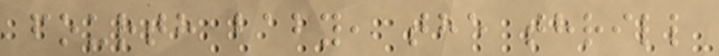fourth baby, the thrill
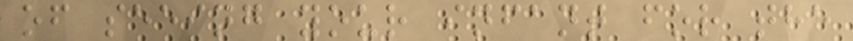of seeing your infant for the
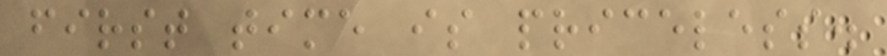first time is priceless.
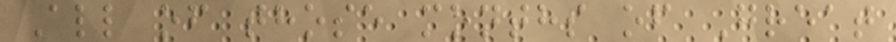All of those months of Great
